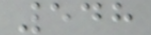548
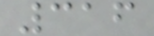316
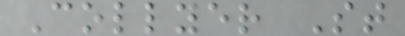Collyer St
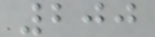200
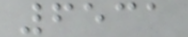6531
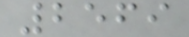2569
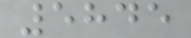5845
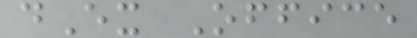dEx Office
